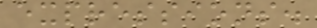expressions.
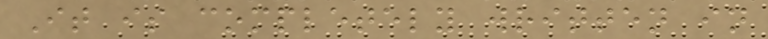It is completely written in
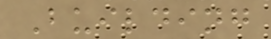Building
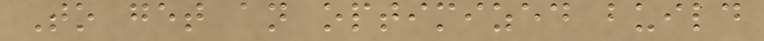To get an optimized build
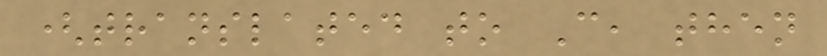(translated to C, then
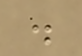.
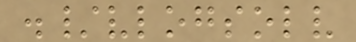./vlogsolv
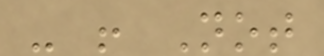- ! Not
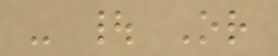- | Or
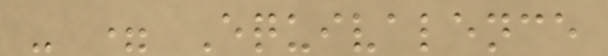- = Equivalence
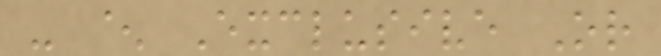- ^ Exclusive Or
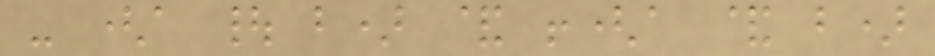- (a | b) & !(a & b)
